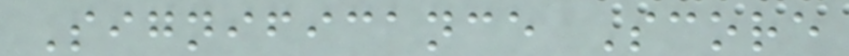Significance Score
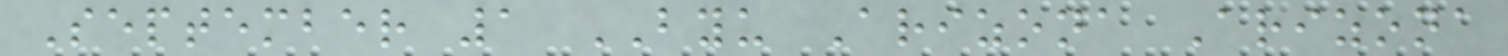September 1 BYU Arizona Arizona
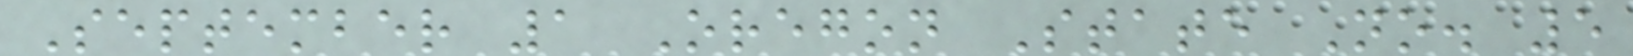September 1 Oregon State No. 5
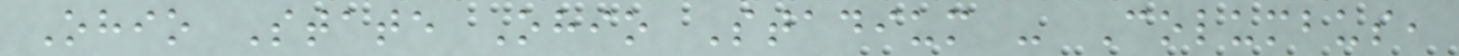Ohio State Ohio Stadium - Columbus,
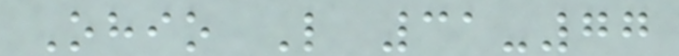Ohio L 31-77
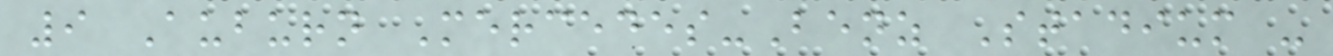9 Auburn Mercedes-Benz Stadium -
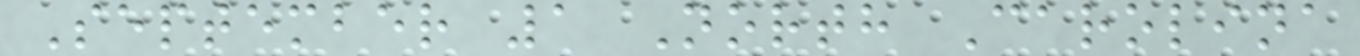September 1 North Carolina
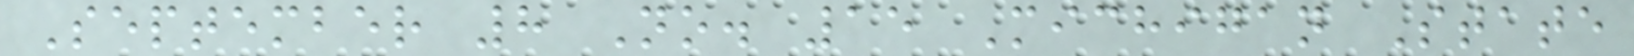September 8 No. 15 Michigan State
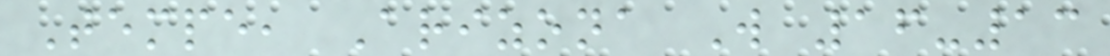Tempe, Arizona W 16-13
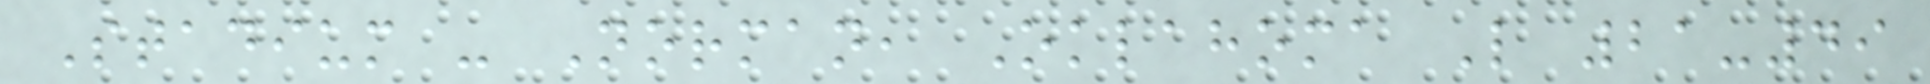Stadium - Norman, Oklahoma L 21-49
